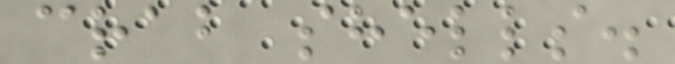crab shells.
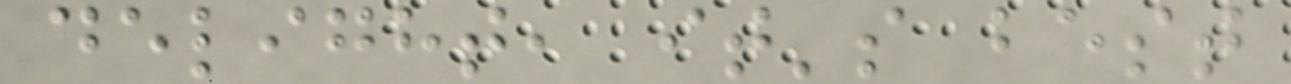delight, it's best
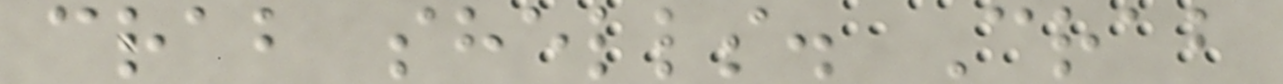crab shells. Crab
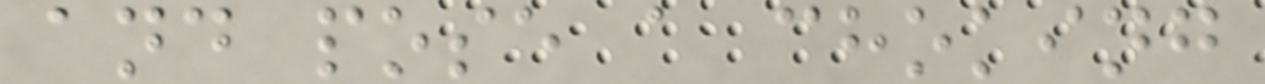and pose a choking
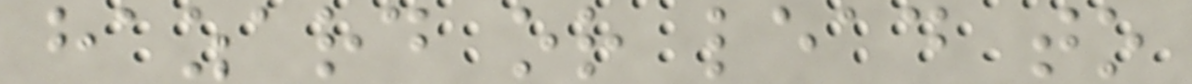hazard or lead to
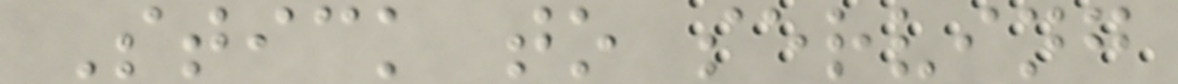Stick to serving
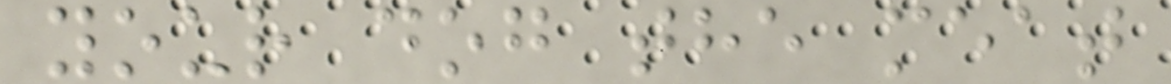your dog the meat
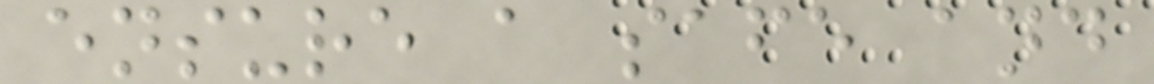ensure a safe and
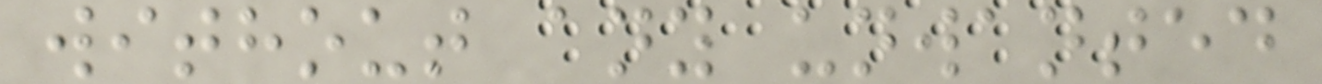without any unwanted
